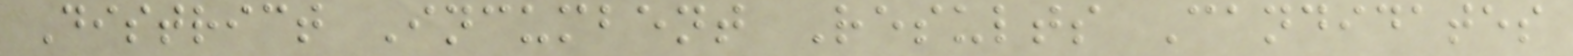District Incumbent Results Candidates
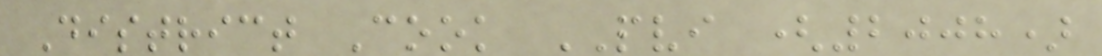District Cook PVI (2008)
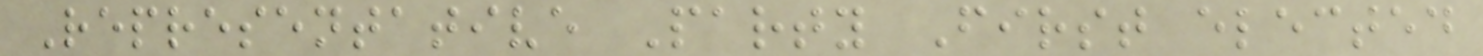Representative Party First elected
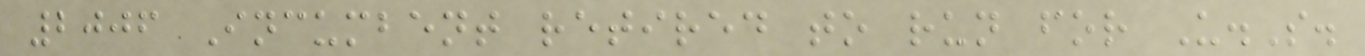2006 Incumbent retired to run for U.S.
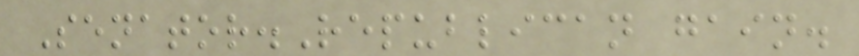Senator.Republican gain.
